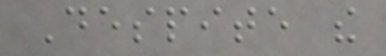Despite the
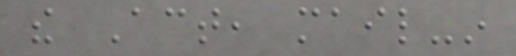the Act, mail-in
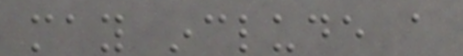may include a
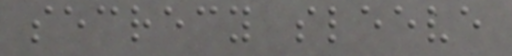secrecy sleeve
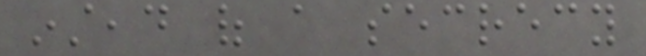instead of a secrecy
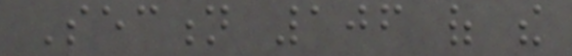Section 106 of the
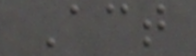Act
